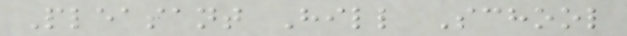Pleasant Hill School
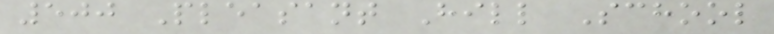500 Pleasant Hill School
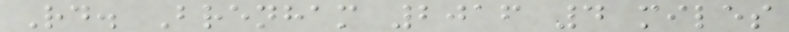Rd. Brenham 2016 4 miles
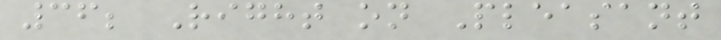36; Right on Pleasant
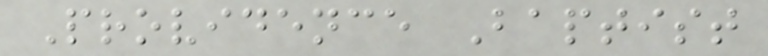Providence Baptist
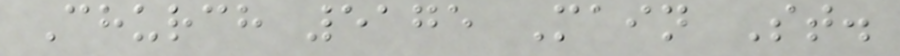Church 5175 Main St.
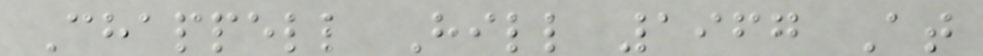Chappell Hill 1967 At
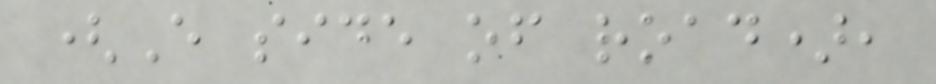(E side of road),
